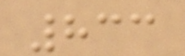833
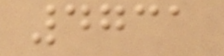4731
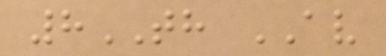8TH AV
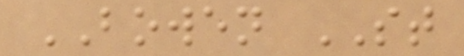BOWEN ST
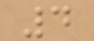4
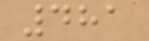481
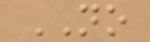NO
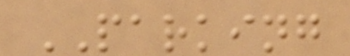PARKING
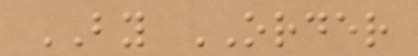BY ORDER
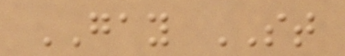GAY ST
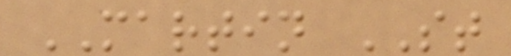MARTIN ST
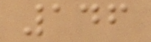146
